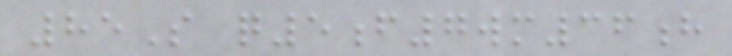85S q5f7wm36h
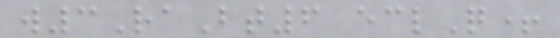w3RaBt6 eclQ+
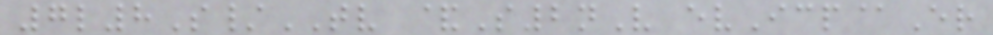7l8S/TV &S2nV evIcp@Er
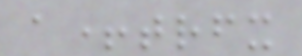a+trfx
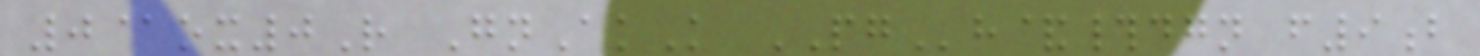0@ox0R GnAkK PGh&#dgn f9b
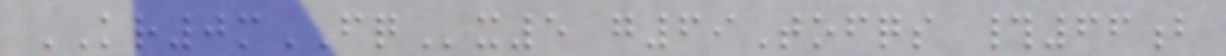KR0mFQx5 g69Tofqs #66b
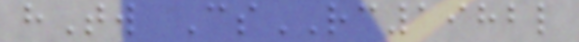hTw CsRC1982l
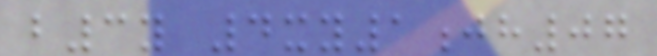b3y 4xy1jh07
